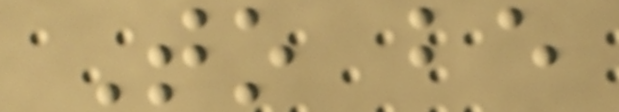To be
